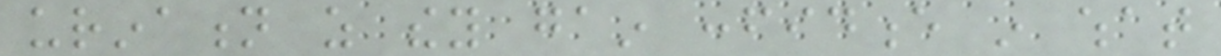urination as they gain confidence in what
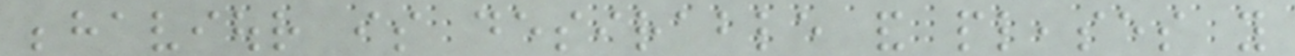behaviour is desirable and pleases you
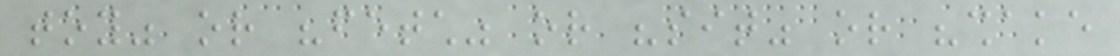toy" or "fetch" or "sit" or "shake
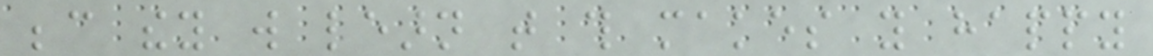because they will learn that this makes you happy
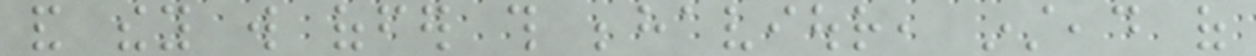and they will offer this behaviour, instead of
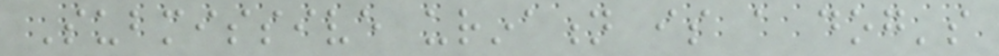Submissive urination is a dog's
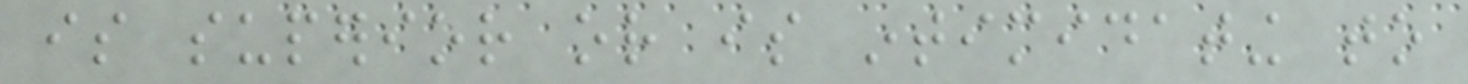is superior or is intimidating to
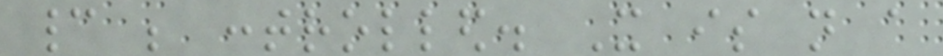cannot be controlled. It is not a
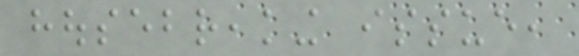housebreaking issue,
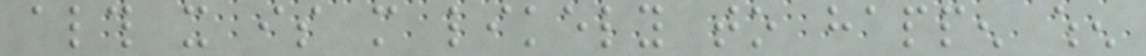although it is more likely to happen when
